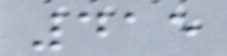415
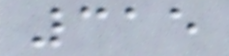315
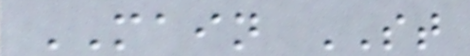MAIN ST
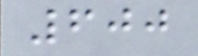600
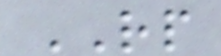RP
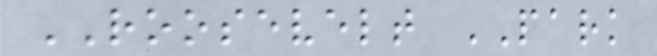ROOSEVELT PARK
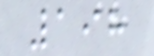198
